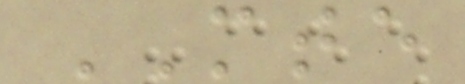MTE
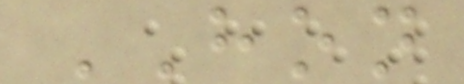HON
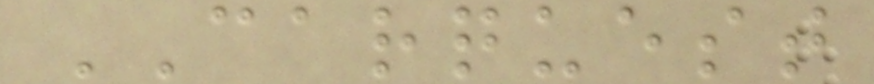CARQUEST
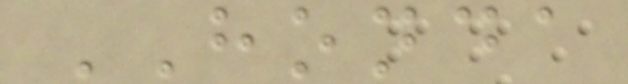HONDA
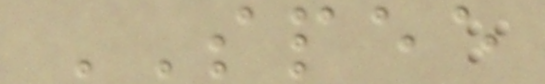SPEE
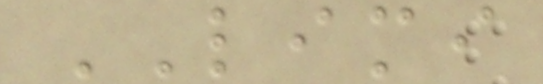LIMI
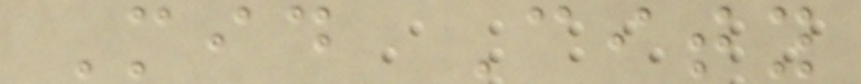Mid City
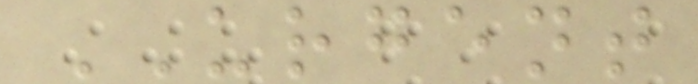URGENT
